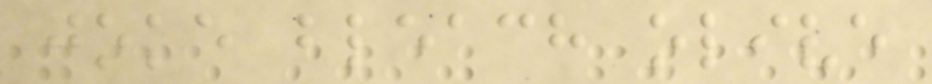joke bleach olive
